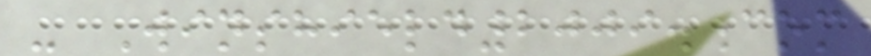- Winshield2009.com
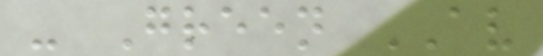- Green AV
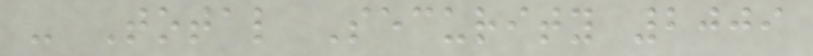- Total Security 2009
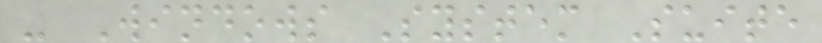- Windows System Suite
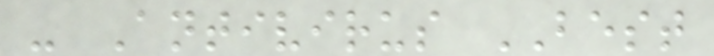- Antivirus BEST
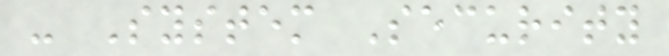- System Security
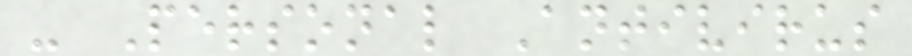- Personal Antivirus
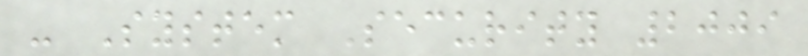- System Security 2009
